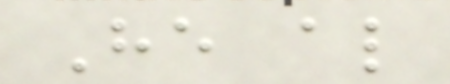He also
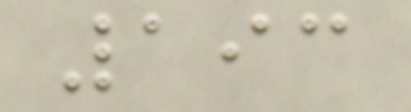193
